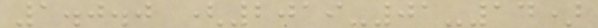1.0.0 (2019-01-14)
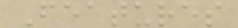Features
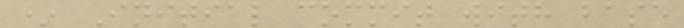* Initial commit with base
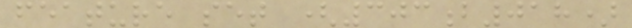feature set (303b018)
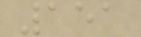151
